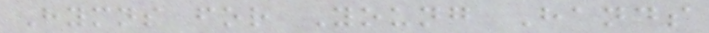Hymns for Young Hands
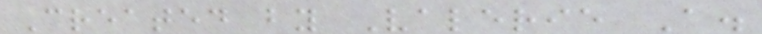Created by Valerie A.
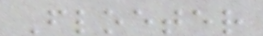Floeter
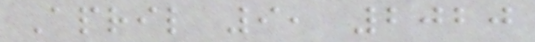April 9, 2020
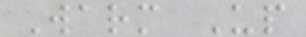Warm Up
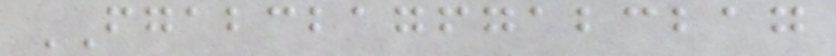FGABCBAGFGABCBAG
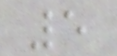5
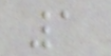1
